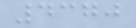4370
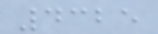4325
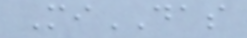MiDAS
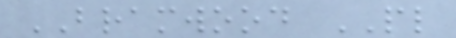BRAMWOOD PL
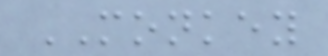MONKEY
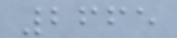2665
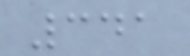341
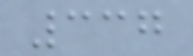337
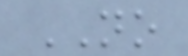NO
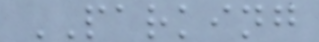PARKING
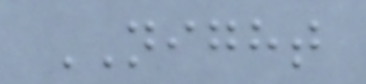NIGHT
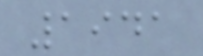1941
